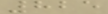825
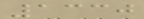1330
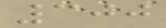300
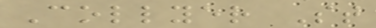Collyer St
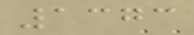1373
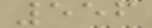556
